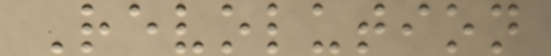Revolution
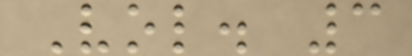Vol. 3
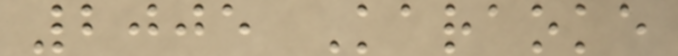2005 Karaoke
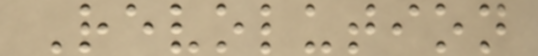Revolution
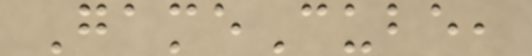GameCube,
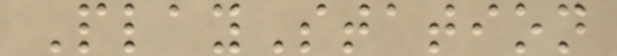PlayStation
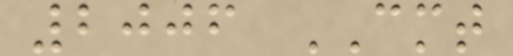2006 CMT
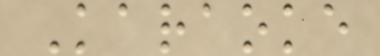Karaoke
